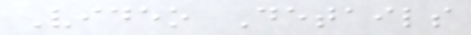Video Details
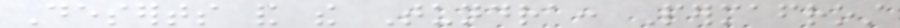Deserts and the Tundra: Permafrost
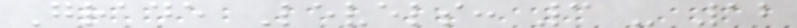Grade Levels: 3 - 12
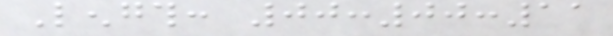Length: 00:00:11
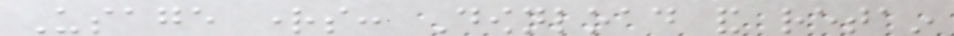Usage rights: Download and retain
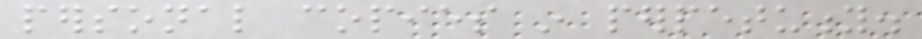personal copies in perpetuity.
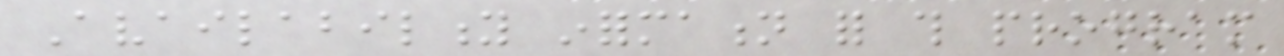Availability information for this program
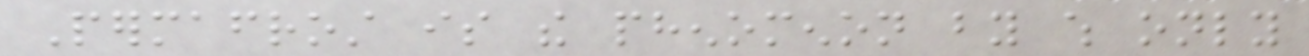Permafrost is the phenomenon by which only
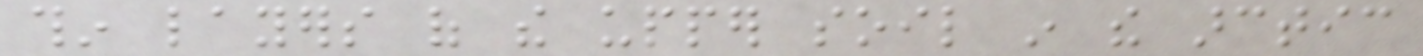thin layers of the upper soil in the arctic
